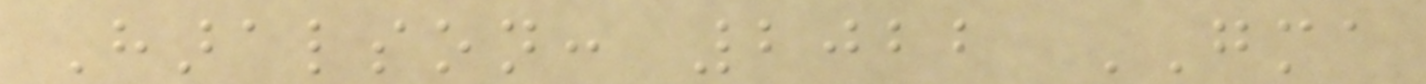Haralson: 2022 GMA
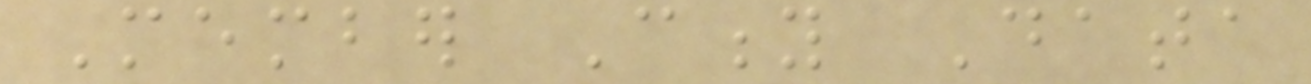Member City Data
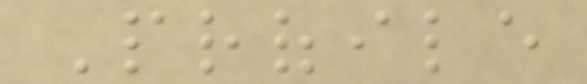Profile
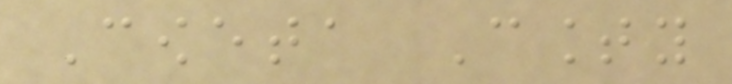Coweta County
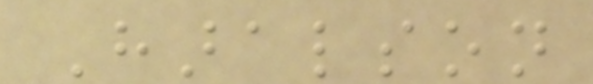Haralson
